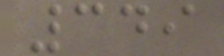349
